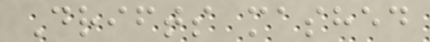Drifts mashed
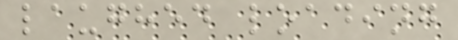laughed loading
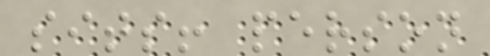sits! person
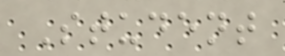Student
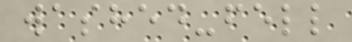washed-fell
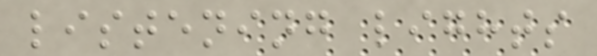listening lights
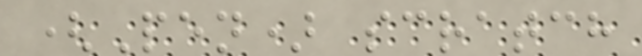(Pen) scratch
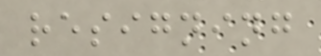resigning
